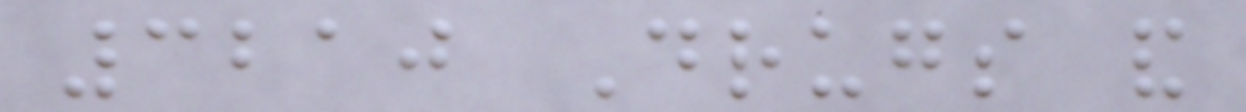3210 Drugs and
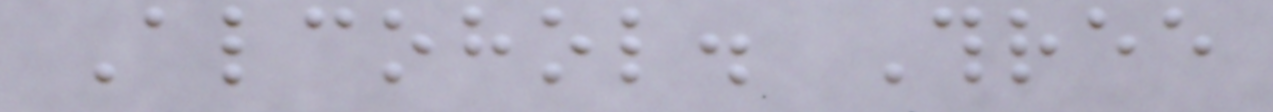Alcohol. Three
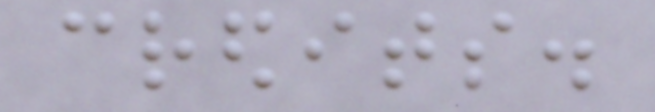credits.
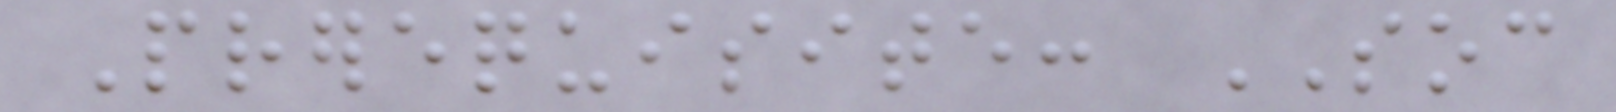Prerequisite: SOC
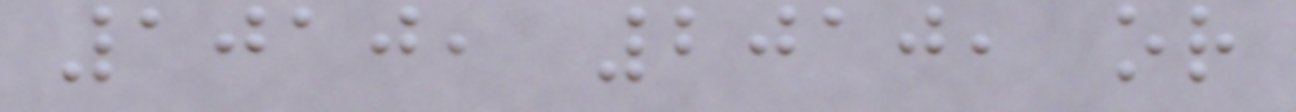1010, 2010, or
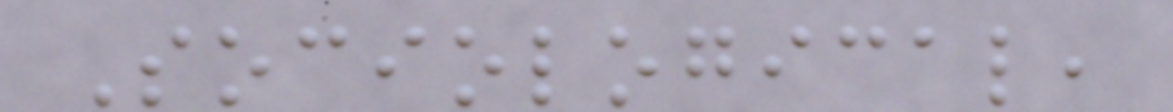Sociological,
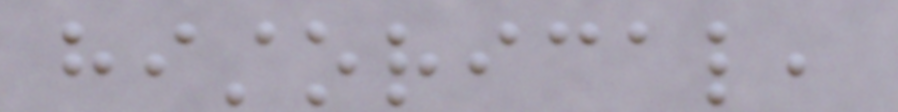historical,
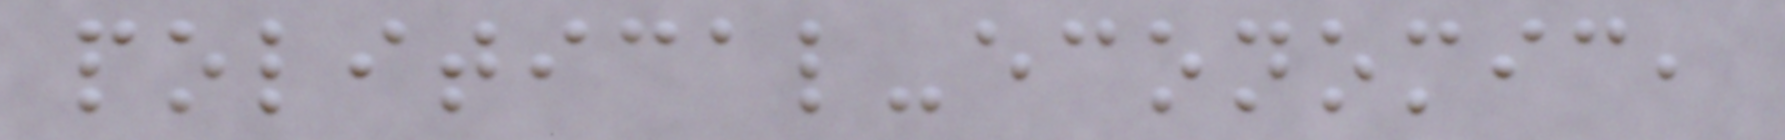political-economic,
